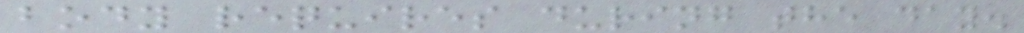body requires during the day.
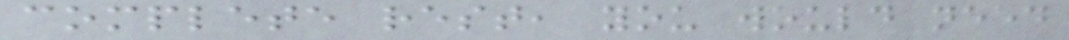complete rest, you would need
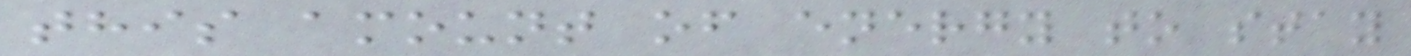this amount of energy to stay
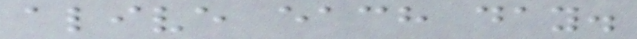alive each day.
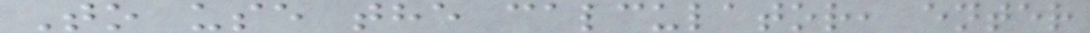To use the calculator, enter
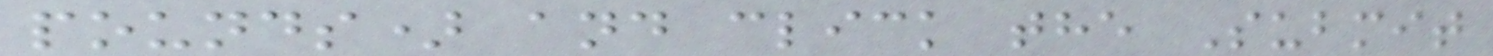pounds) and click the Submit
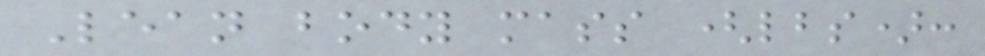Lean body mass (lbs):
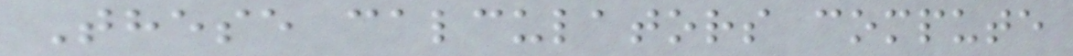These calculators compute
